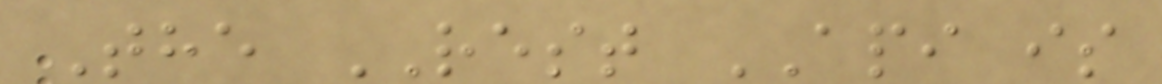The REST API is
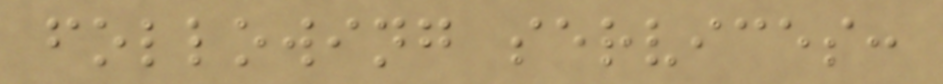following services:
